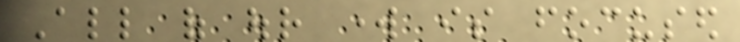All of our work is focused
